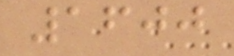1600
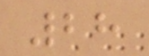28
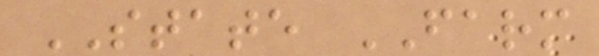STATE FARM
